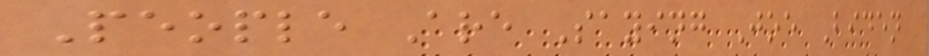People Are Saying Joe Biden
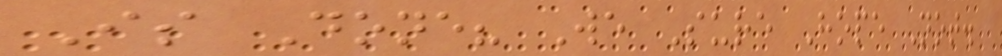Is Done? We Sure Hope Not.
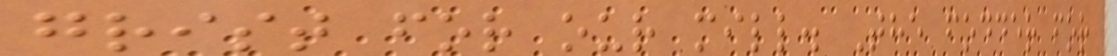grist for our mill. The fodder for
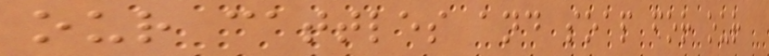our cattles and soap for our
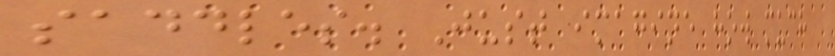saddles. Just imagine how much
